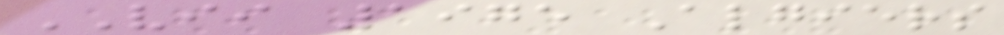VII 1975 Algiers
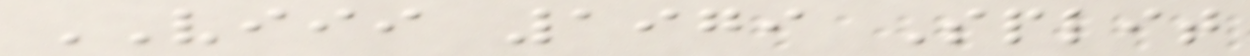VIII 1979 Split
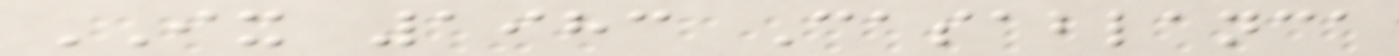IX 1983 Casablanca
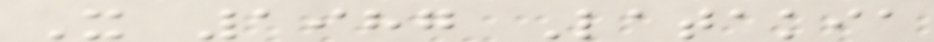X 1987 Latakia
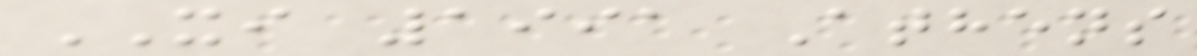XI 1991 Athens
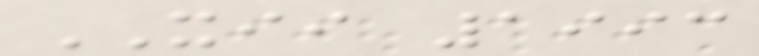XII 1993
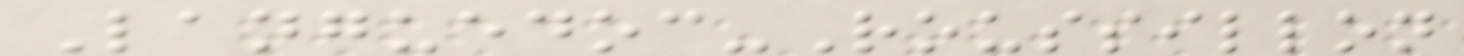Languedoc-Roussillon
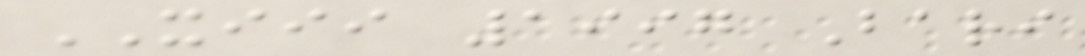XIII 1997 Bari
